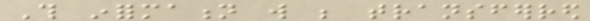This information will be transferred
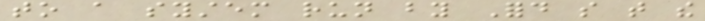to a system run by Ford so that the
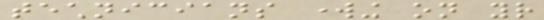technicians working on your
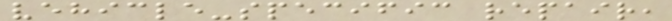vehicle-specific repair,
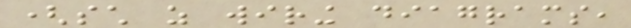(such as wiring diagrams,
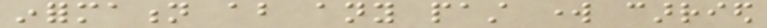information about any past work carried
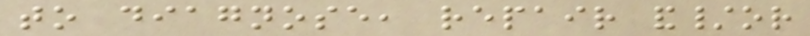to diagnose, repair and/or
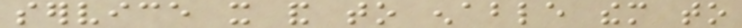service it and to enable them to
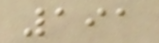191
